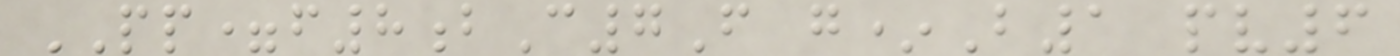PP=f8bC7F g*B1 pv6
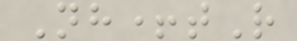Nh+tR
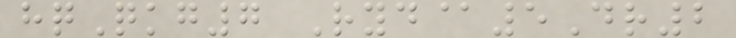hqQkg7 Ryd@5Dr2
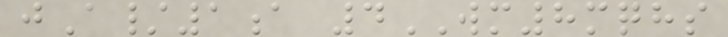jA/1a 4WM8mqhs
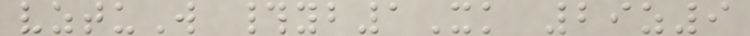vztuW #yb1Xk 29z9
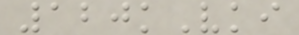120kVki
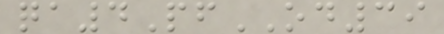qa4PfOD39
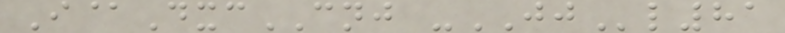I@DxcCNJ -JJl81
